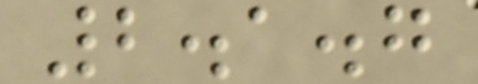2.1.7
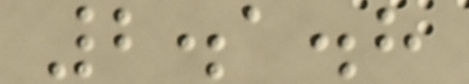2.1.8
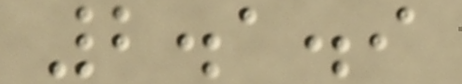2.1.9
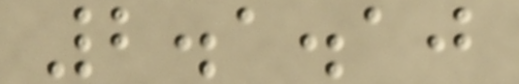2.1.10
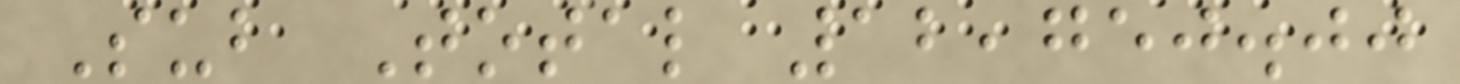Sub Total 12,750.00
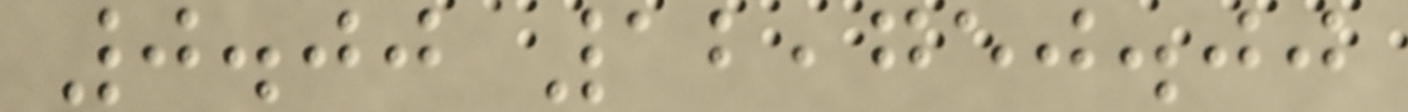0.00 12,750.00
